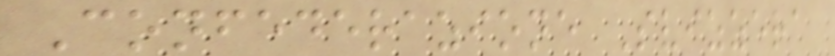Confederazione Svizzera
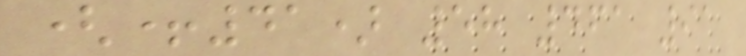(+41) 58 461 91
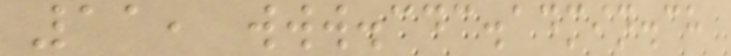11, www.cdc.admin.ch
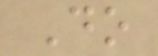Do
